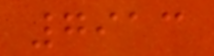7913
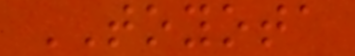TOYOTA
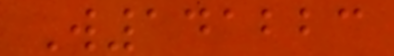W141223
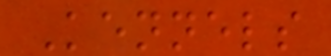Kennels
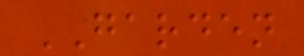GARDEN
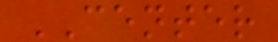CENTER
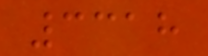3318
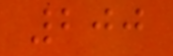200
